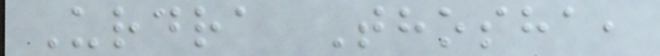Urdra Thosha,
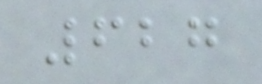627
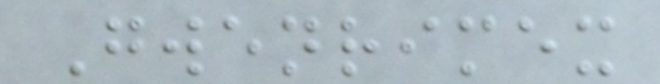Gwenrimex
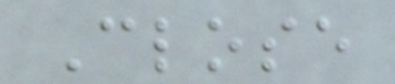Close
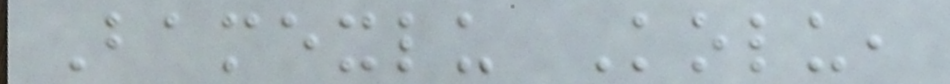Bamexlu Kolu,
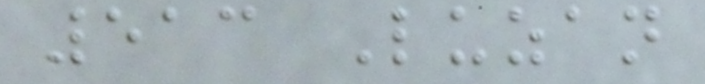513 Luzan
